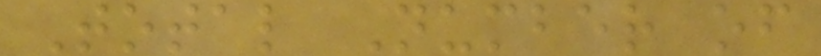Total Number of
